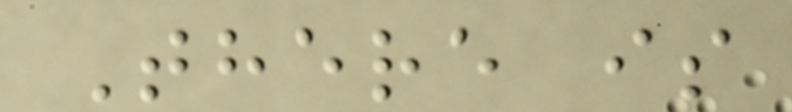There is
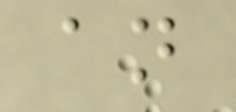an
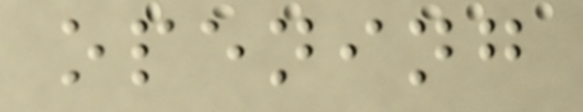opening
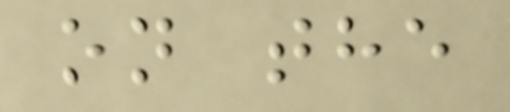on the
